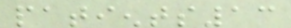patients13
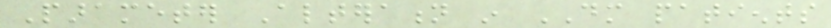Parameter Alteration in DM patients
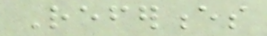References
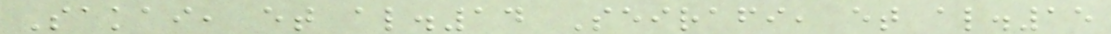Sakai, et al.14 Seirafi, et al.15
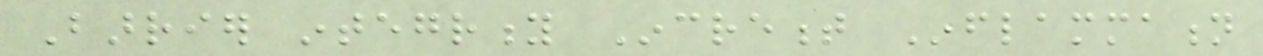Barrier integrity Increment Inflammation
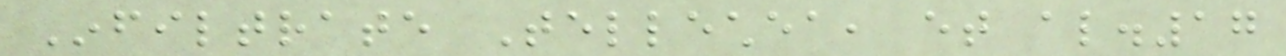Infiltrate Tellechea, et al.17
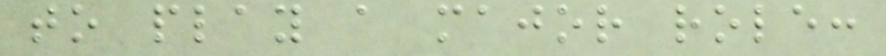to play a major role:
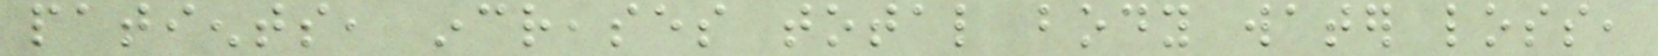patients, increases total body water loss,
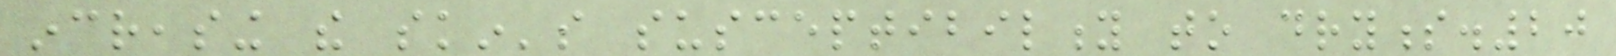increasing the skin's susceptibility to dryness.20
